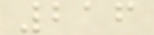216
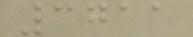3711
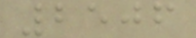2506
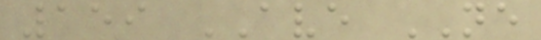159 AVE NE
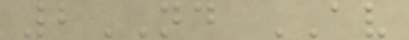2ND AV
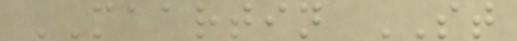MAARTIN ST
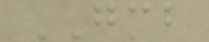GMB
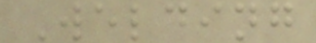Welding
